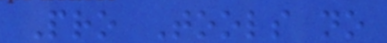Pro Tools no
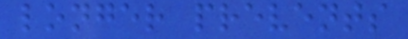longer prevents
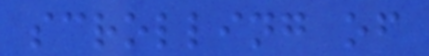scrolling of
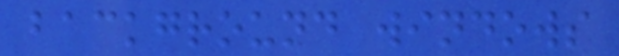background windows
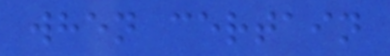when certain
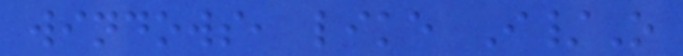windows, like I/O
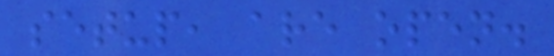setup, are open.
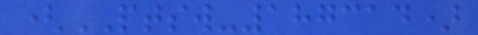(PTSW-187314)
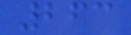263
